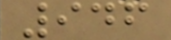946
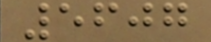5607
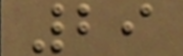29
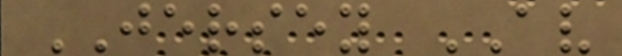JERSEY AV
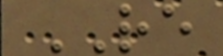RE
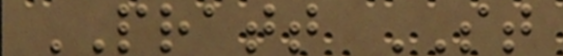PRATT ST
